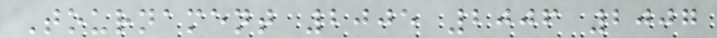Tournament 2005 2006 2007
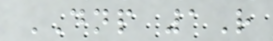DNP 1R
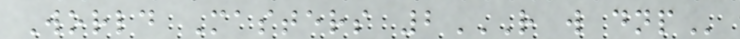World Masters 2R W DNP
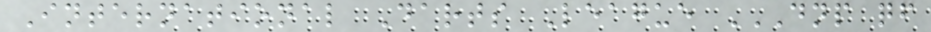International Darts League DNP QF
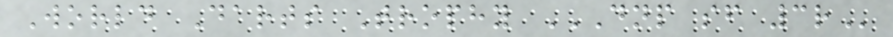World Darts Trophy DNP SF 3R
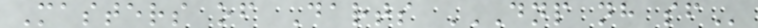Masters of Darts DNP NH SF
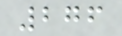276
